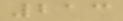213
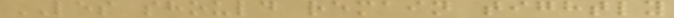LES should remain tightly
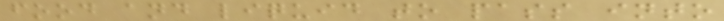food and liquid to pass into
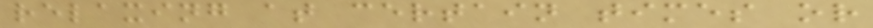relaxing at certain times or
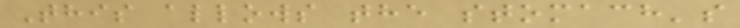This allows the stomach's
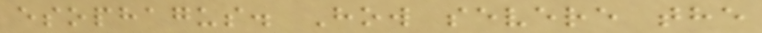esophagus. How severe the
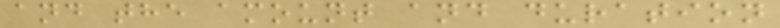and the amount and duration
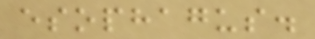esophagus.
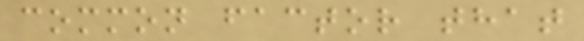common factor that
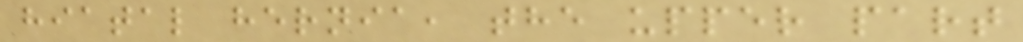hiatal hernia, the upper part
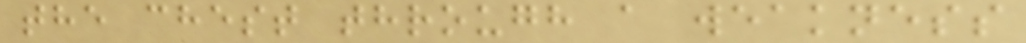the chest through a weakness
